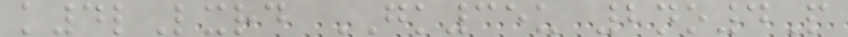k4lLxrd GK35u 2no4P
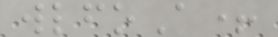wlfoA+
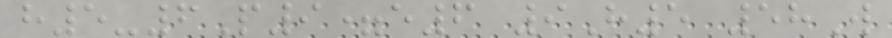h5-6P9=e6 9H5 58W
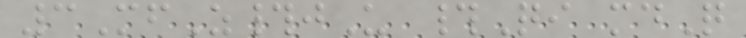3MfZ#jU #Qi mdQ
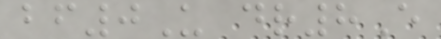bf0U dr8E
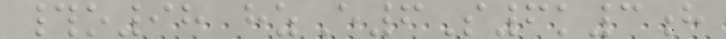#o98 hzE6S6k3h
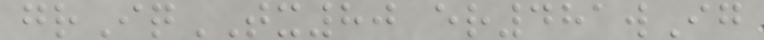grIqTX80 er481wIg
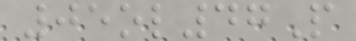05ol47P
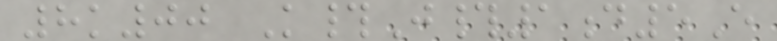8k00 K#J#1d5E
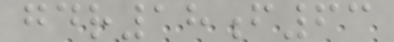gdr18f63
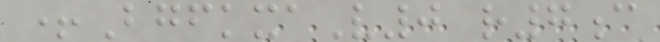+BgfkxaV0 r7c
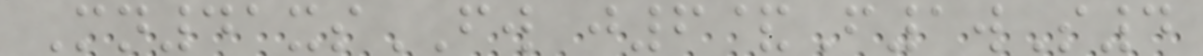Mn41xsFW j6&F1wS4
